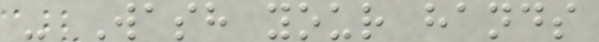- Wash your hands
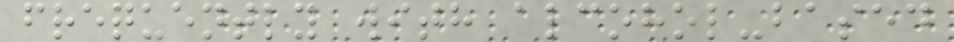frequently with alcohol-based
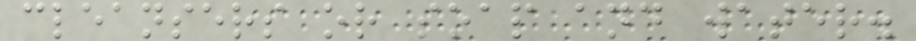cleansers or soap and water.
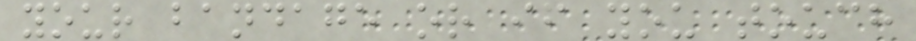your bandage or if you touch
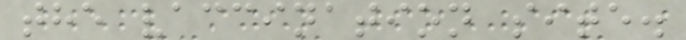the vaccination site.
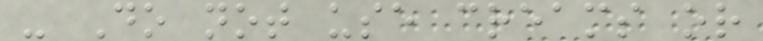- Do not use creams or
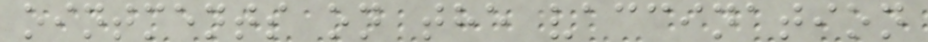ointments on the vaccination
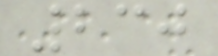230
